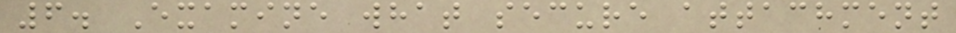6. Examine what secure attachment
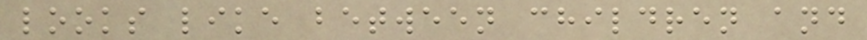looks like between children and
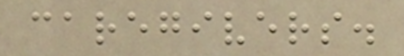caregivers.
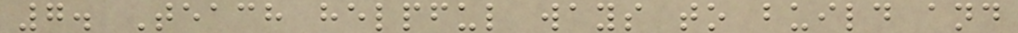7. Teach helpful ways to build and
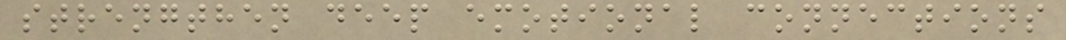strengthen deep emotional connections
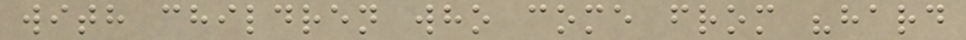with children who come from "hard
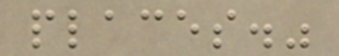places."
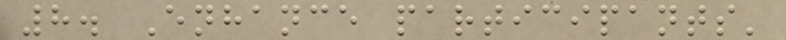8. Enhance participants'
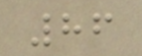86
